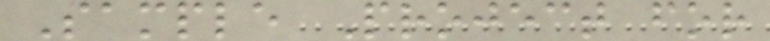Sample Project for
